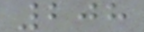208
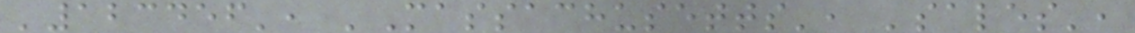'123456', 'Massachusetts', 'sales',
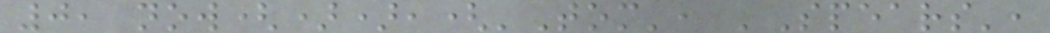0, now()),('Tom', 'Spears',
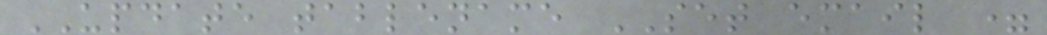UPDATE tablename SET email =
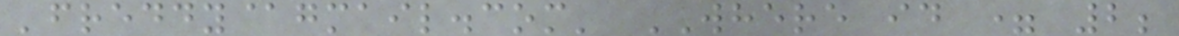'freddy@gmail.com' WHERE id = 2;
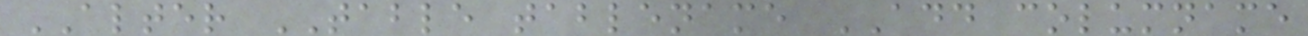ALTER TABLE tablename ADD columname
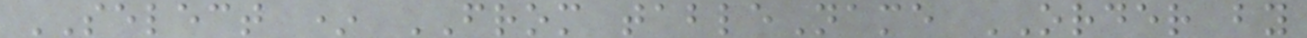SELECT * FROM tableName ORDER by
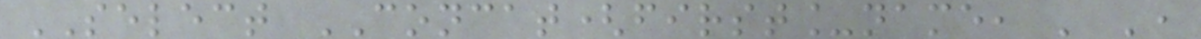SELECT CONCAT(first_name, ' ',
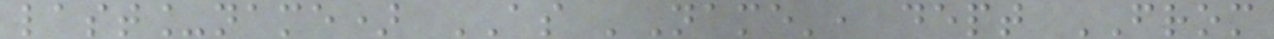last_name) AS 'Name', dept FROM
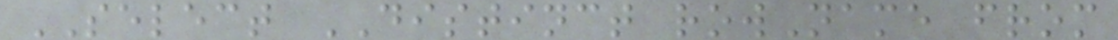SELECT DISTINCT rowName from
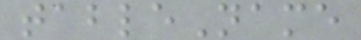tableName
